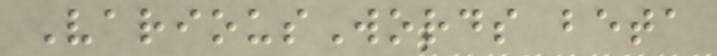VariousWords beta
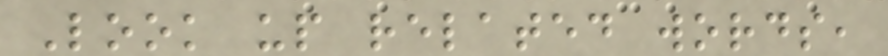Look up related words,
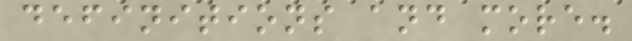definitions and more.
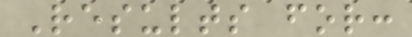Results for:
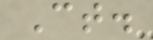Ct.
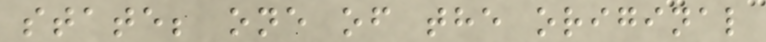state; one of the original
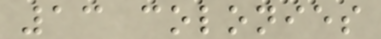13 colonies
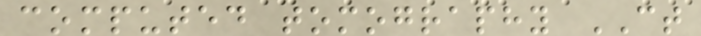computed tomography CT
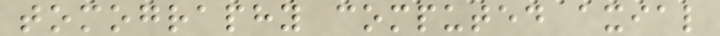tomography computed axial
